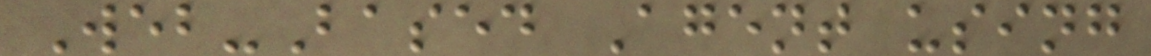Web-Based Agent using
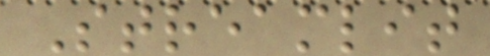Streamlit
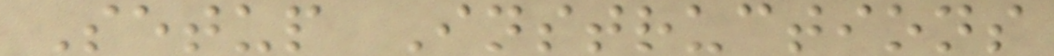Setup Instructions
